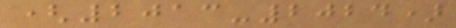(2013-2024)
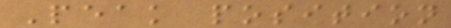Peak position
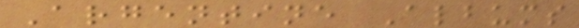Argentine Albums
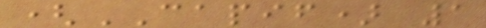(CAPIF) 1
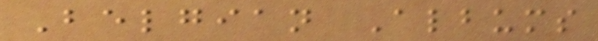Belgian Albums
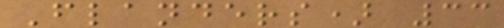Flanders) 33
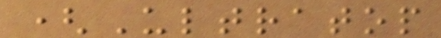(Ultratop
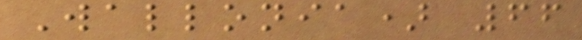Wallonia) 66
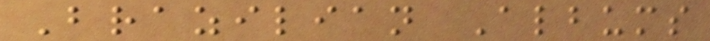Brazilian Albums
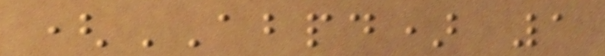(ABPD) 1
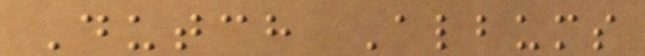Dutch Albums
